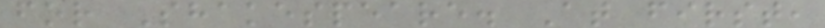for Shakespeare. At first,
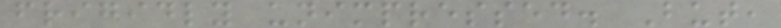frigidly unimpressed. But,
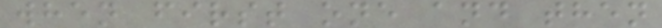when first one and then
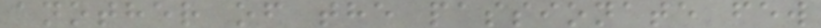another of the passionate few
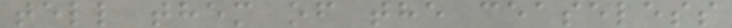tell them of the ceaseless
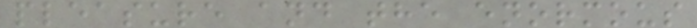pleasure and the enormous
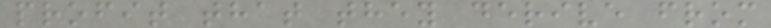profit that they derive from
